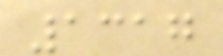1317
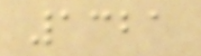1321
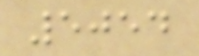5054
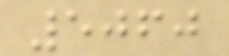5060
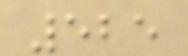525
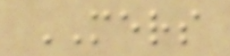MERS
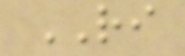RI
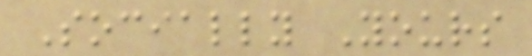Socially Yours
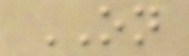ON
